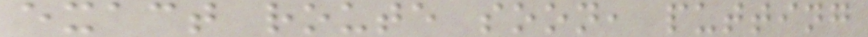exact route soon, putting
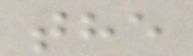the
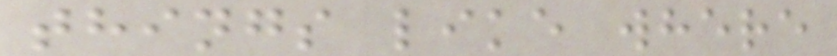things like where
